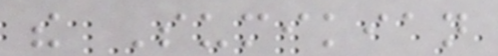the Sumikian
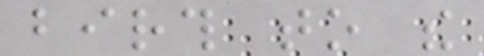birth to the
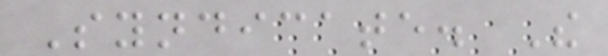Syndicate. The
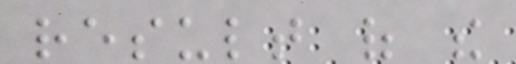result of the
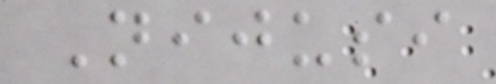Nijusi
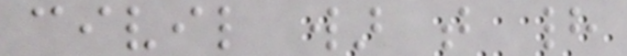civil war that had
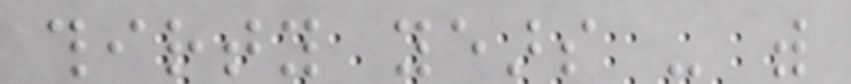thirty years - with
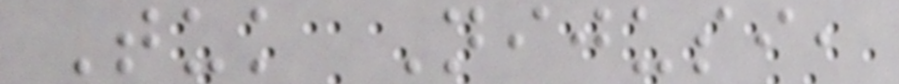Tuk Nijusi,
